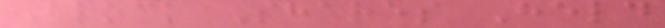Block Shares Held
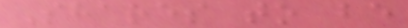Shares to be
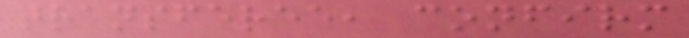transferee, confirm
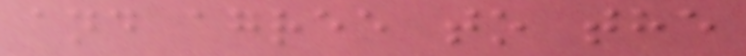and agree to the
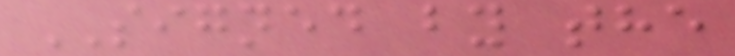SIGNED by the
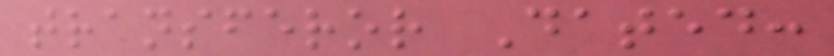transferor Dated:
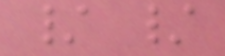/ /
